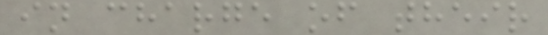in charge of their
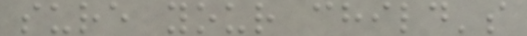sure your child's
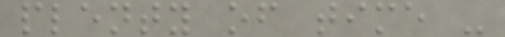plenty of time -
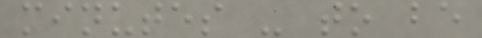minutes - to be
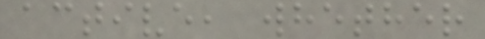active, whether
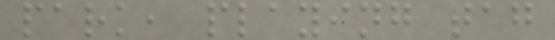park, playing tag
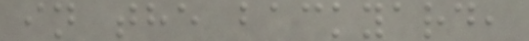in the backyard,
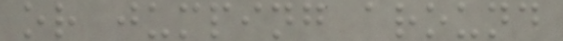or jumping around
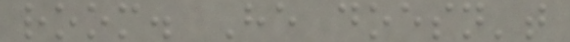room. He doesn't
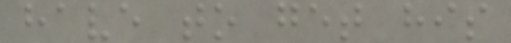have to get his
